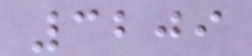3209
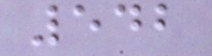542
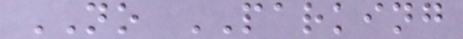NO PARKING
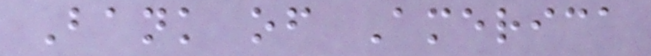Bank of America
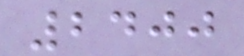2400
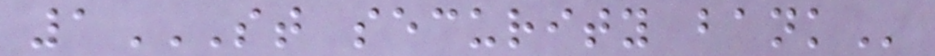1ST SECURITY BANK
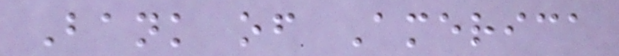Bank of America
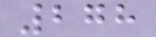278
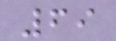69
